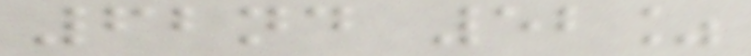62nd 52%
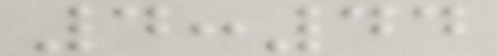4:44
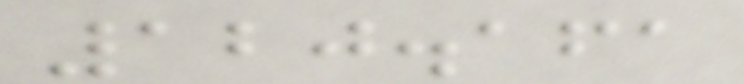120.161
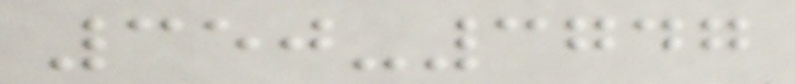350-3747
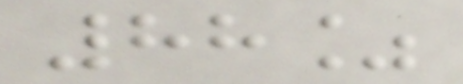88%
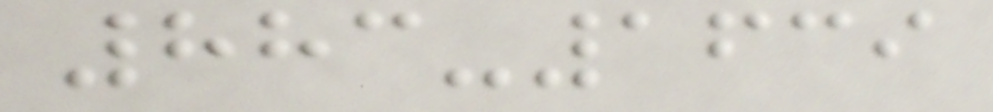883-1639
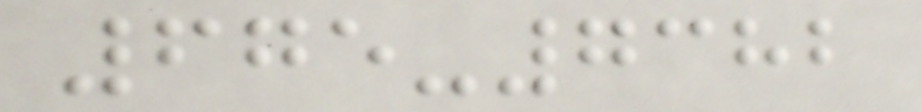675-7382
